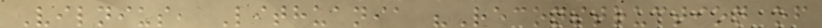Vilnius, Lithuania "Reconstruction of
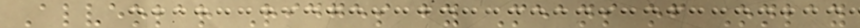Alveolar Ridges by Means of Onlay
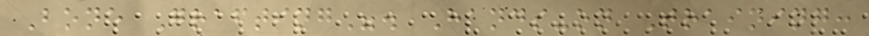Bone Grafting". Hands-on Training:
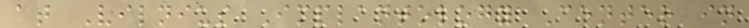at Vilnius Implantology Center in
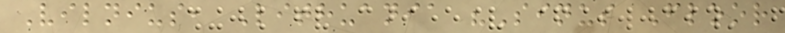Vilnius, Lithuania "Sinus Floor
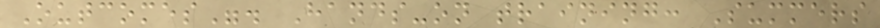Outcomes". Hands-on training: Summers
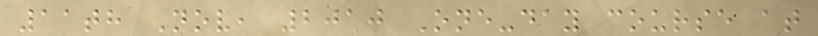11th Nov, 2010 One-day course at
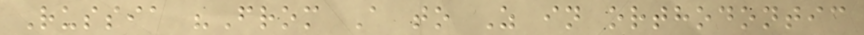Russia "From A to Z in orthodontic
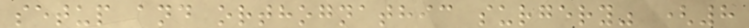setup and orthognathic surgery" (8
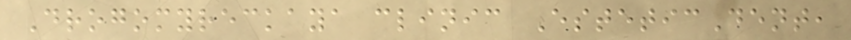Drogomyreckaya clinic EsteticDent,
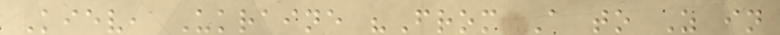Kiev, Ukraine "From A to Z in
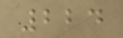224
